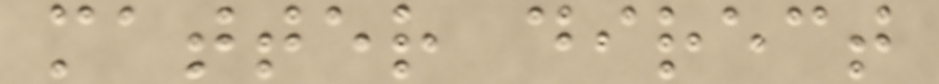matter direct
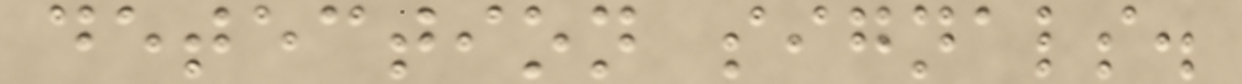detection signals.
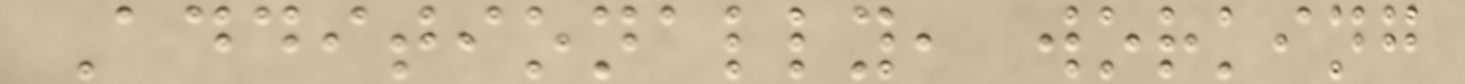Additionally, working
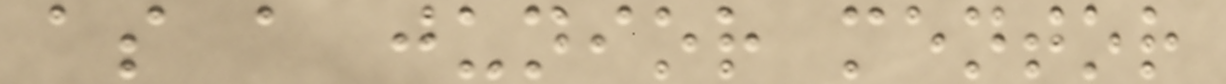as a junior mentor
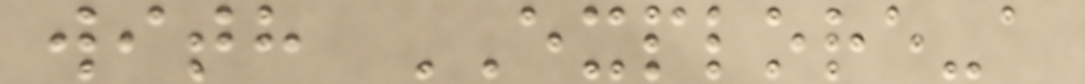with EXPLORE-a
